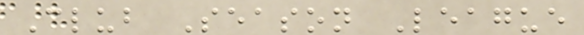Club Season League
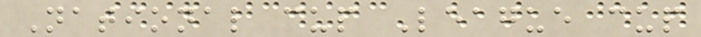National cup League cup
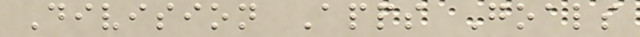Division Apps Goals
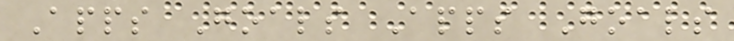Apps Goals Apps Goals
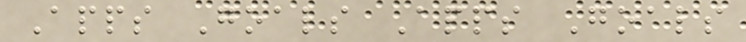Apps Goals Apps Goals
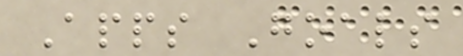Apps Goals
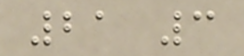21 3
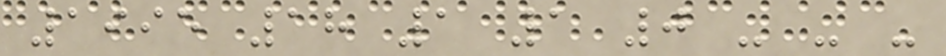1995 18 1 1 0 - - -
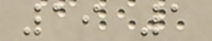19 1
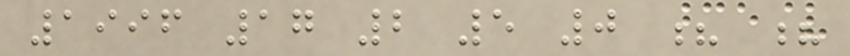1996 17 2 5 0 ? ?
